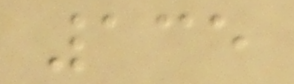135
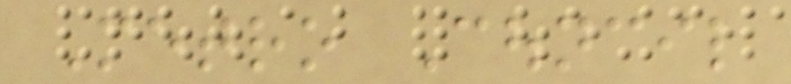Metro Council
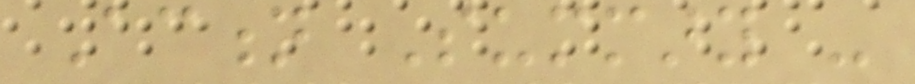Action Summary -
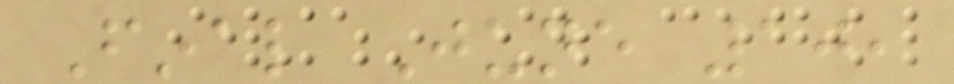Final June 10,
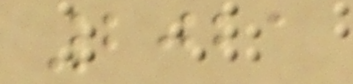2021
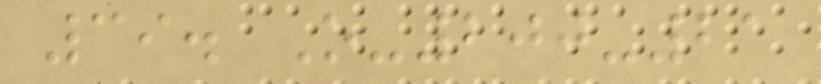39. O-200-21
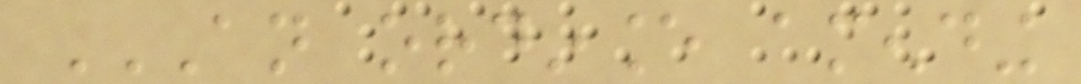AN ORDINANCE AMENDING
